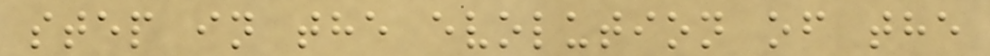step in the evolution of the
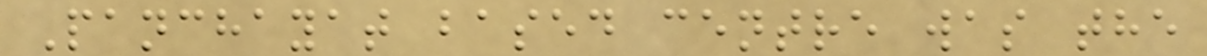Panchayat based centre was the
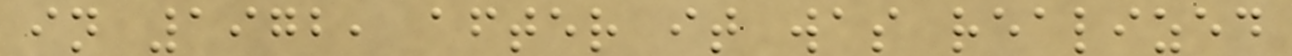in 1972, after it was realized
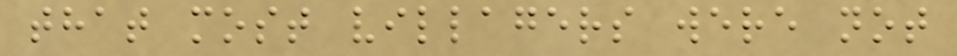that most villagers were not
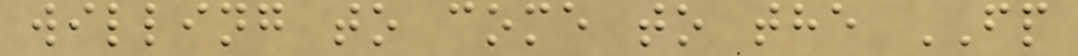willing to come to the FP
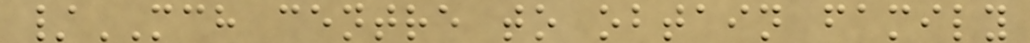/MCH centre to obtain family
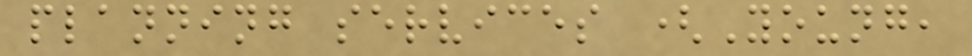planning services (Young,
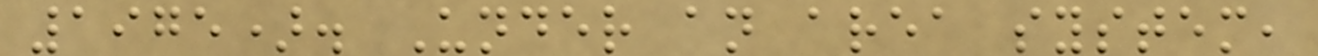1975). Under an area system,
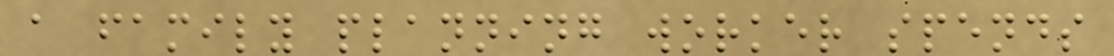a family planning worker spends
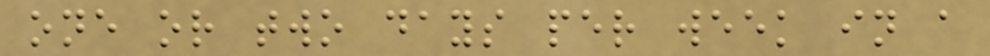one or two days per week in a
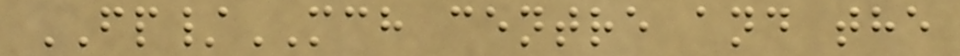FP/MCH centre and the
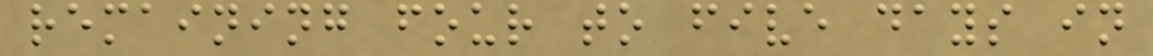remaining four to five days in
